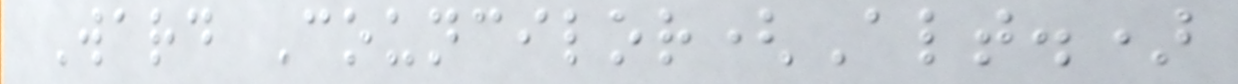Ward Councilor(Alt.)
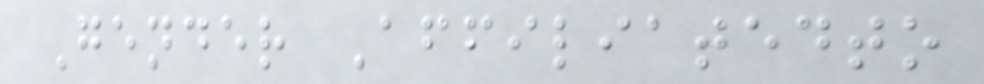Gender Affiliatedto
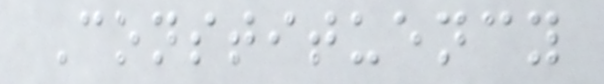Constituency
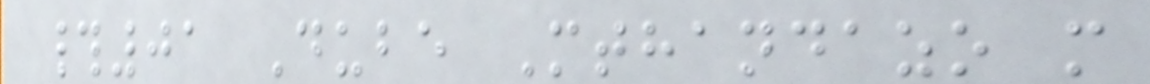#01 Dube Mthandazo m
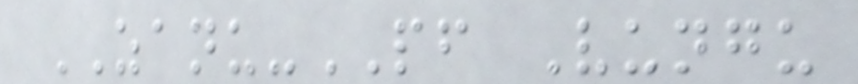ZANU-PF Vungu
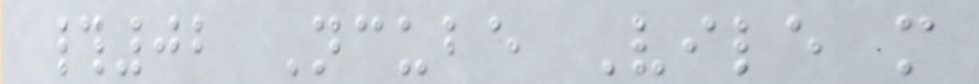#02 Ncube Vile m
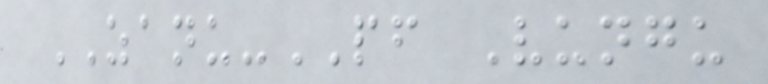ZANU-PF Vungu
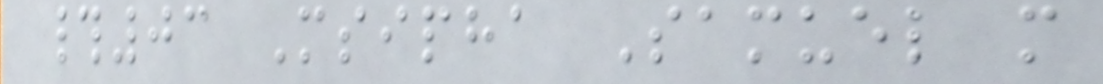#03 Msipha Samuel m
